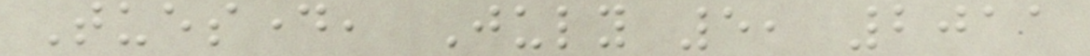Tuesday, July 5, 2011
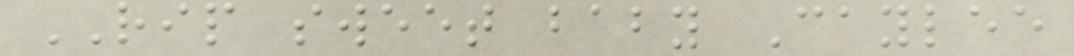RIP sweet baby Caylee
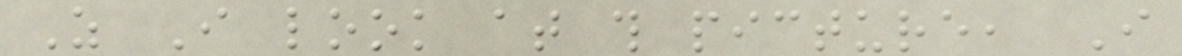As I look at this picture, I
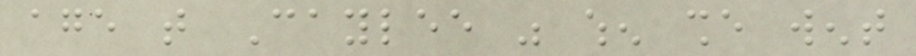age that Caylee was when she went
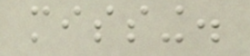missing.
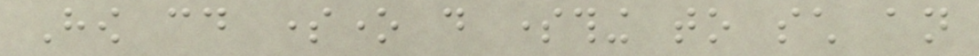How could someone do something to such an
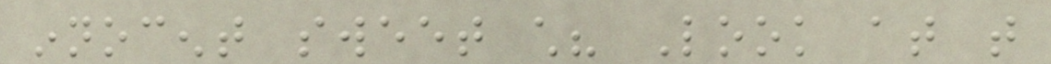innocent sweet child? Look at that
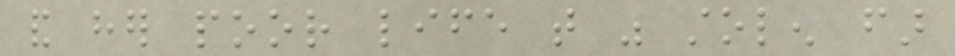and her poor life that was stolen far
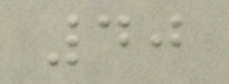40
